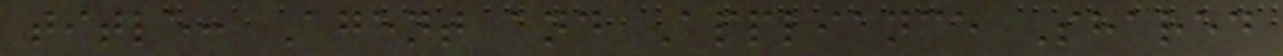title: Agent and Appliance Shared
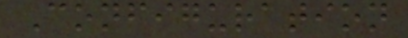Configuration
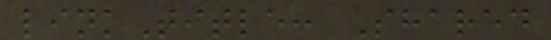linkTitle: Shared
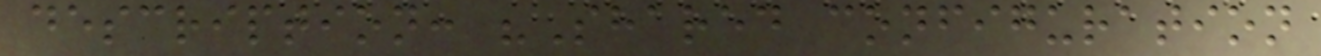description: "Shared configuration
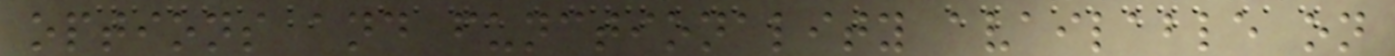options and functionality available on
